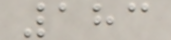183
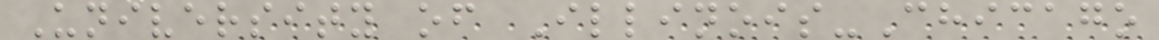University of Illinois-Chicago
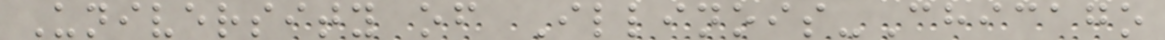University of Illinois-Chicago
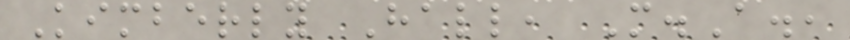Kimberly Hall, M.A.,
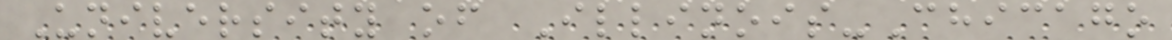University of Illinois-Chicago
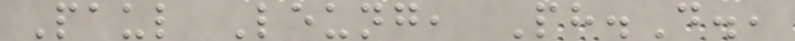Paul Leung, Ph.D.,
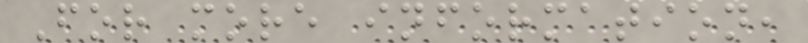For more information,
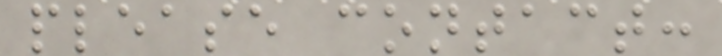please contact:
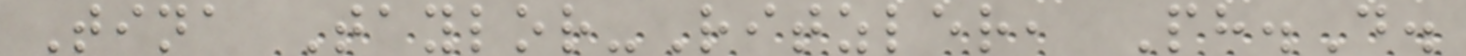Tina Taylor-Ritzler, Ph.D.
